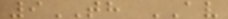9TH AV
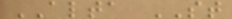ALTA ST
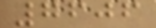7606
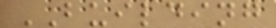BUILDING
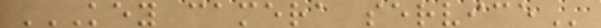KEY CAMERA SERVICE
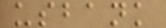usbank
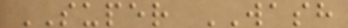SUPER WASH
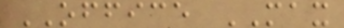OFFICE MAX
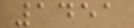1451
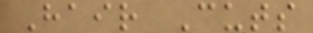Hair Cuts
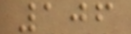106
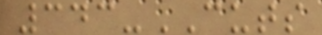343-CUTS
